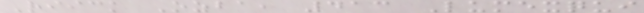Riick Ozba, 413 Lumexqui
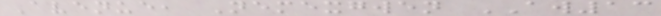Avenue, Nemexgwen AW13
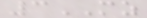3MZ
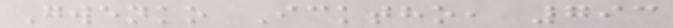Gwenko Icktho, 793
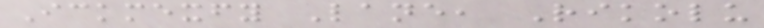Ickmexfy Lane, Rikolu
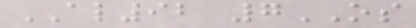AL92 7OS
